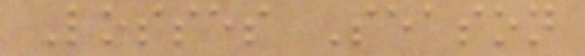Losses Season
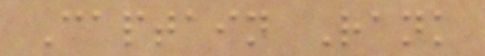Captain Rank
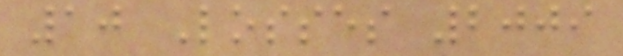10 Losses 2009
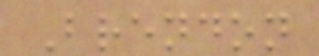Brendon
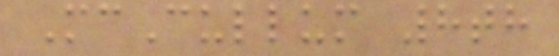McCullum 8th
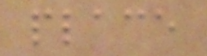place
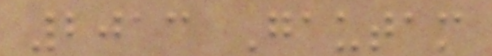2013 Gautam
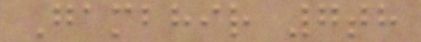Gambhir 7th
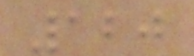120
